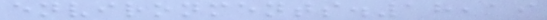environments.18,19
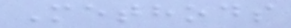Methods
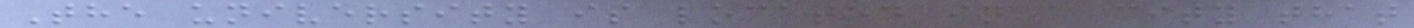The university is located in a city that
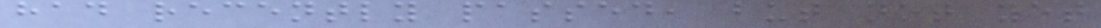had recently passed, but not yet
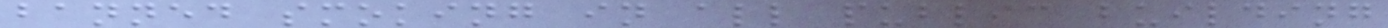banned smoking in all public building
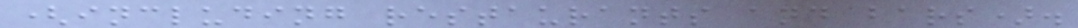(including restaurants and bars).
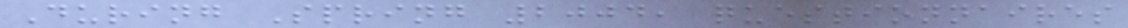During Spring 2004, questionnaires
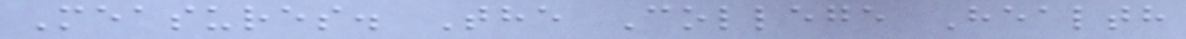Measures. The College Health
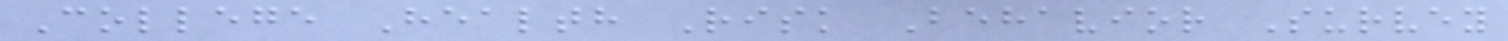College Health Risk Behavior Survey
